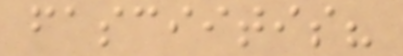fasciitis?
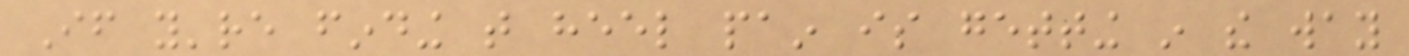If you're finding that heel pain is getting in the way
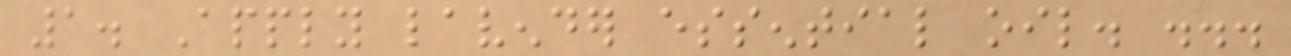1. Apply lavender essential oil. ...
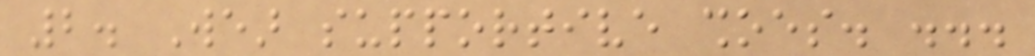2. Wear supportive shoes. ...
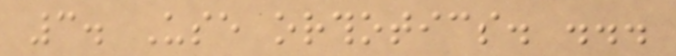3. Use orthotics. ...
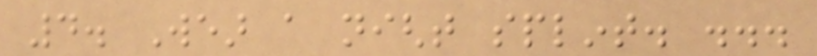4. Wear a night splint. ...
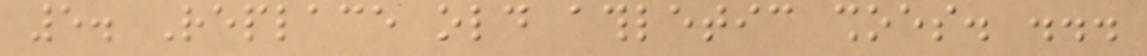5. Replace old athletic shoes. ...
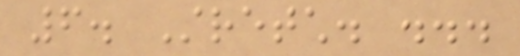6. Stretch. ...
